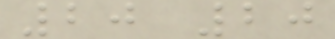20 20
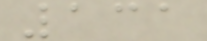131
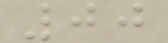00
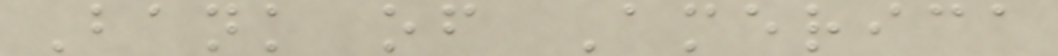Bank of America
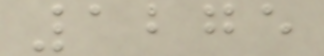1275
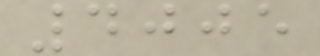4005
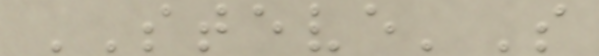STEVE'S
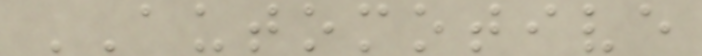AUTOMOTIVE
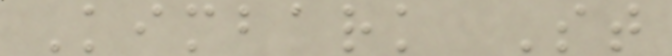Kimbark St
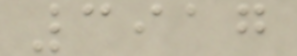3917
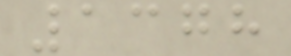1378
